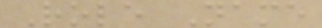Role Name
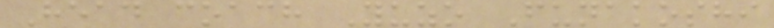Head coach Yuzo Funakoshi
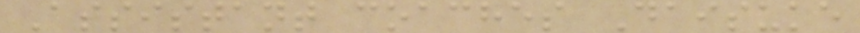Assistant coaches Daisuke
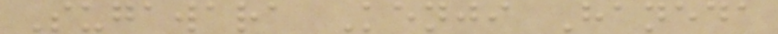Sugawara Kenji Haneda
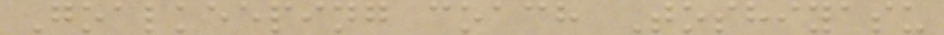Goalkeeping coach Toshiyasu
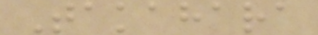Takahara
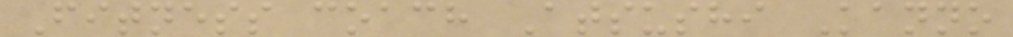Fitness coach Atsushi Kanno
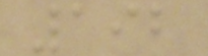192
